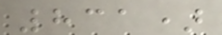831)
